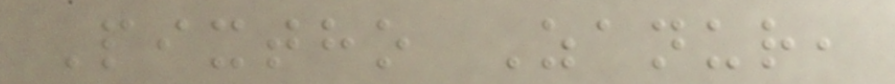Pixtho Zanur,
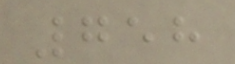758
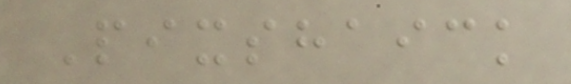Pixshaick
